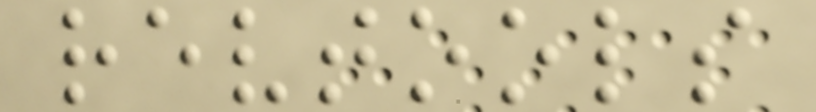revtools
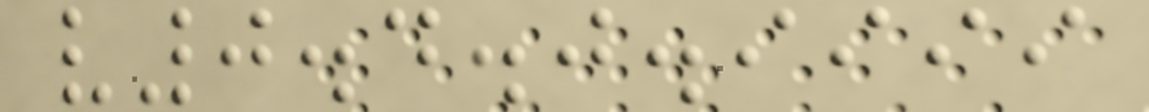v0.4.0.9999
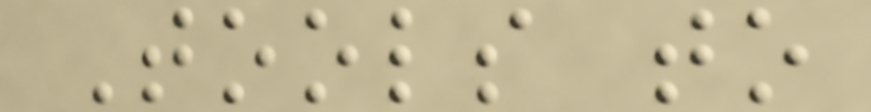Tools to
